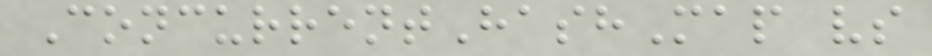ConcurrentHashMap vs
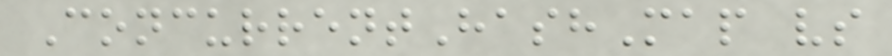ConcurrentHashMap vs
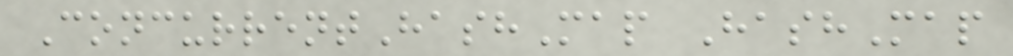ConcurrentHashMap HashMap
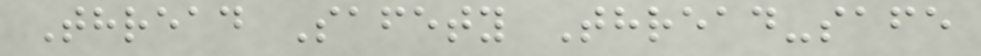Thread Safety Thread-safe
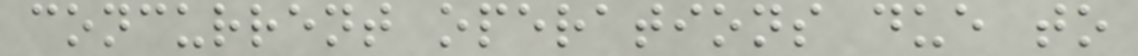concurrent operations due to
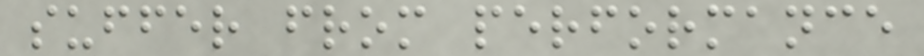suffer from performance
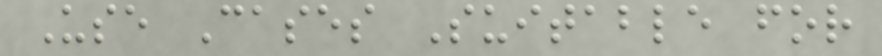Use Cases Suitable for
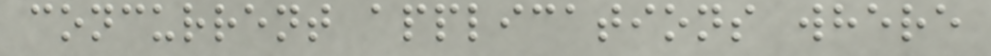concurrent applications where
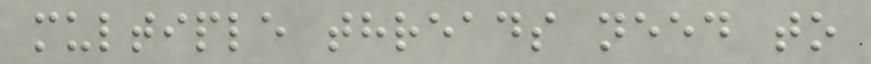multiple threads need to
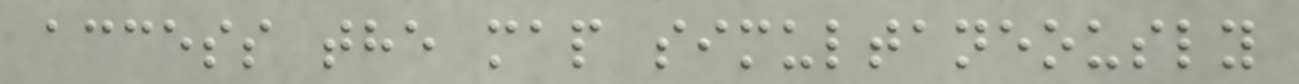access the map simultaneously
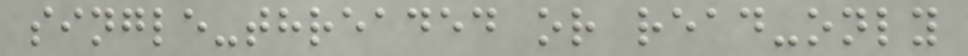single-threaded or read-only
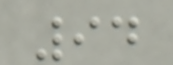94
